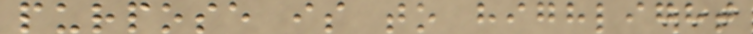purpose is to highlight
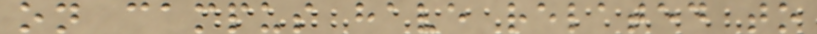on campus have related to
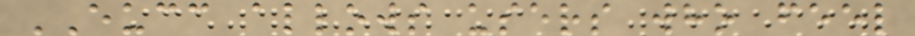EUCC allows users who feel
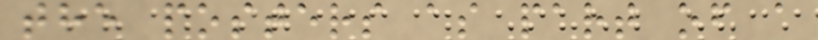the posters as part of a
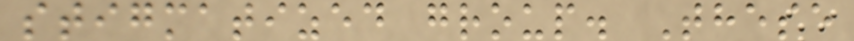stigmatized group. These
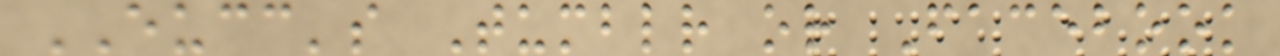EUCC's Tumblr or Facebook
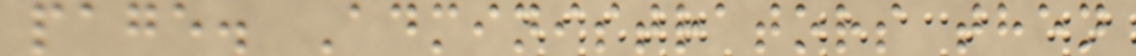page. Administrators then
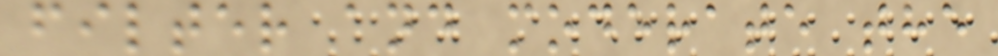filter and moderate the
